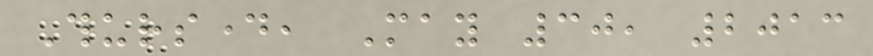Thursday, May 30, 2013
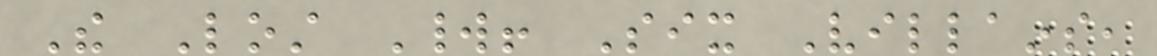The Lost World! Six Villains,
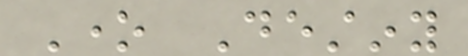One Destiny
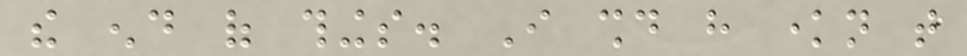the end of things. I should have known that
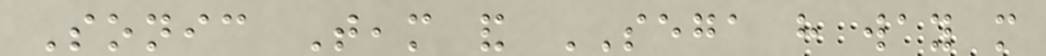Sonic Team and SEGA have way more
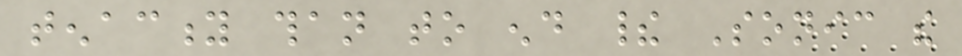tenacity than to end their Sonic the
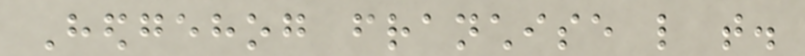Hedgehog franchise like that.
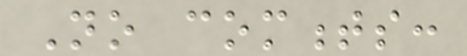No comments:
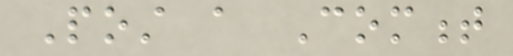Post a Comment
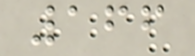166
